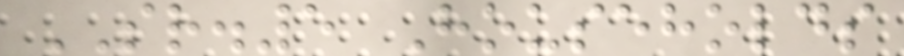SR.5 Households
